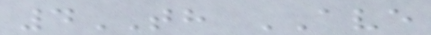4TH AVE
